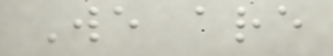We are
